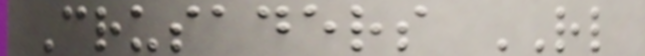Crusaders RL
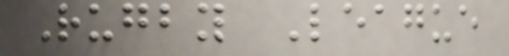Rugby League
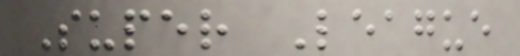Super League
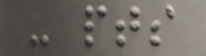- pts
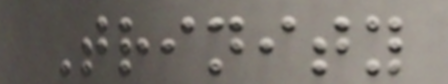Trinity
